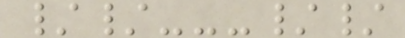//---//
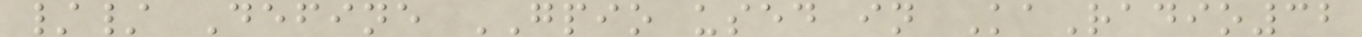// Define GPIO used in KaRadio32
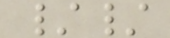//
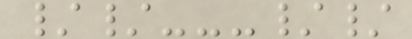//---//
